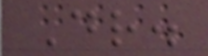Dr.
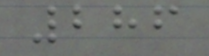286
